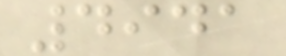4941
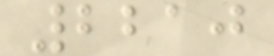2210
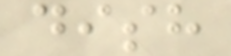dish
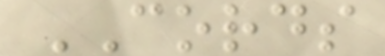CORDS
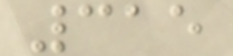315
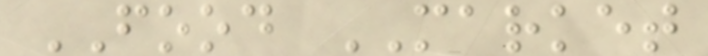FOOD MARKET
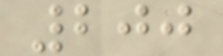200
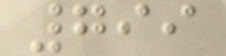799
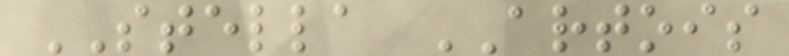STELLA ARTOIS
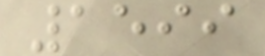1599
